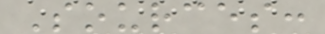Sources:
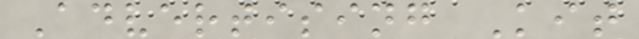Advertising Kit
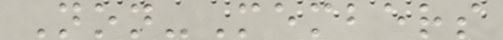Non-Members
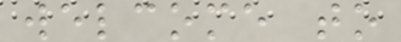welcome to
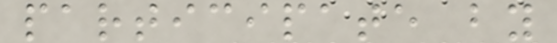participate by
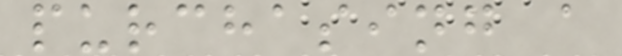purchasing a
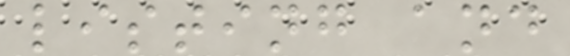listing and
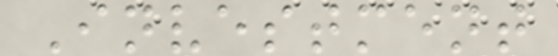Investment
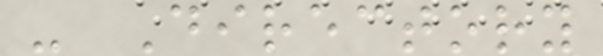- Directory
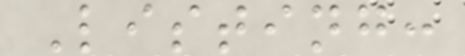Listing:
